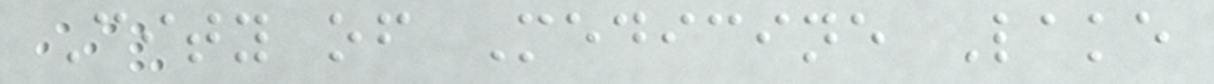City of Medicine Lake
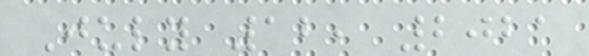July 12, 2021
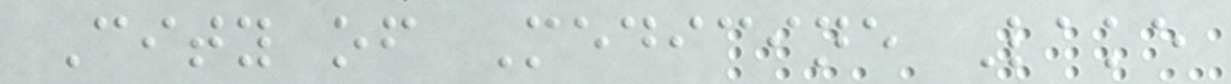City of Medicine Lake
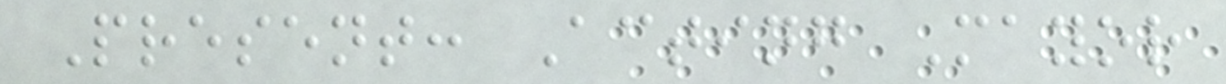Present: Acting Mayor
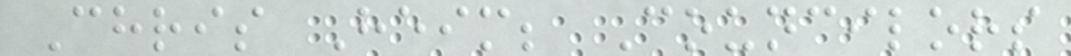Chris Heim; Councilors
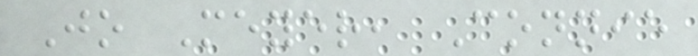Jo Meyer, Connie
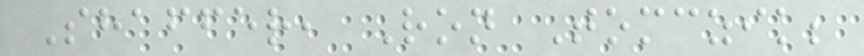Shaffer, Ron Tomczik;
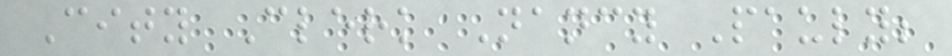City Clerk Nancy Pauly;
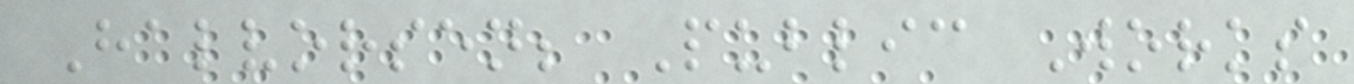Halvorsen; Public Works
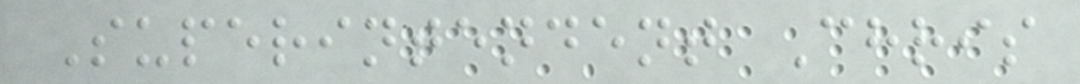Superintendent Chris
